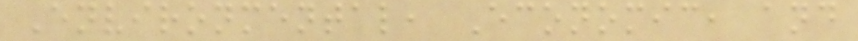Environmental, Economic, and
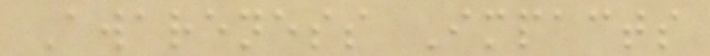Awareness Impacts
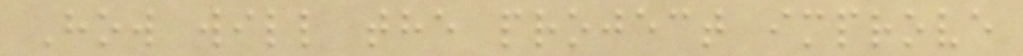How will the project improve
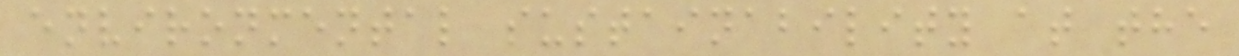environmental sustainability at the
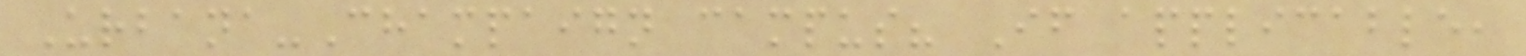Urbana-Champaign campus? If applicable,
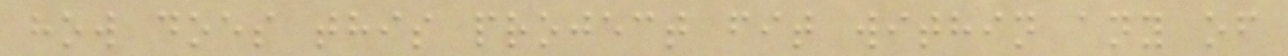how does this project fit within any of
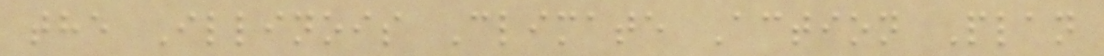the Illinois Climate Action Plan
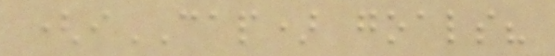(iCAP) goals?
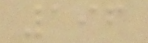196
